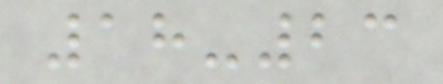18-23
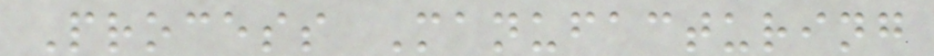Process Manufacturing
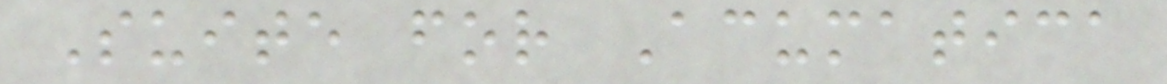Suite for Acumatica
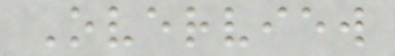Overview
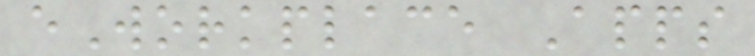eWorkplace Apps
